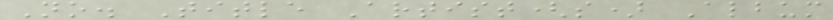No. Title Artist(s) Album
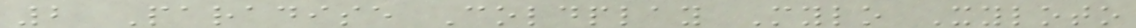2 Paradise Coldplay Mylo Xyloto
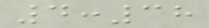4:38
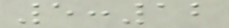5:12
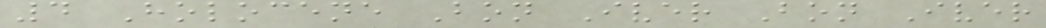4 Holocene Bon Iver Bon Iver
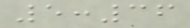5:36
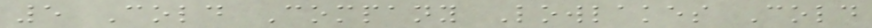5 Cold Company Lowlakes Cold
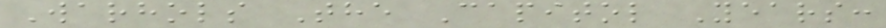Warhols The Capitol Years:
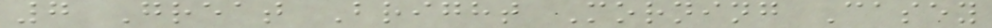7 Great Bright Morning Casey
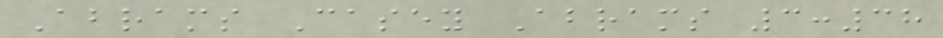Abrams Casey Abrams 3:38
